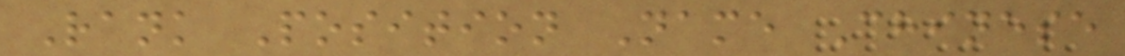Rank Position Name Chinese
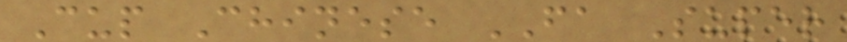Cup Chinese FA Super
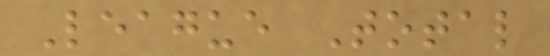League Total
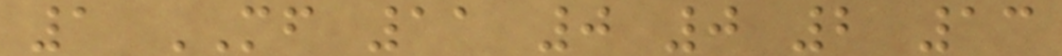1 MF 11 0 0 2 13
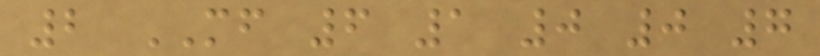2 MF 6 1 0 0 7
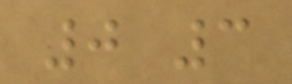0 3
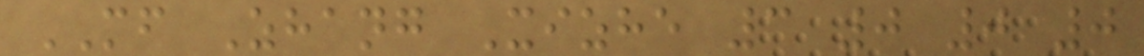MF Zhang Xizhe 3 0 0 0
